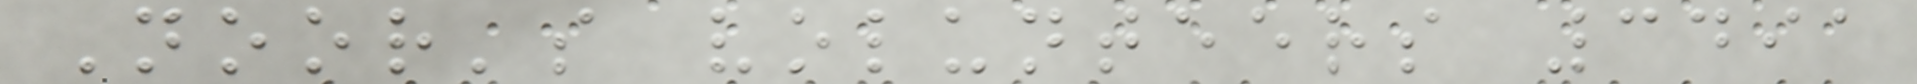Noor's volunteers 3491
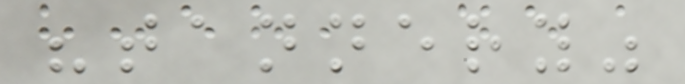"tannery"
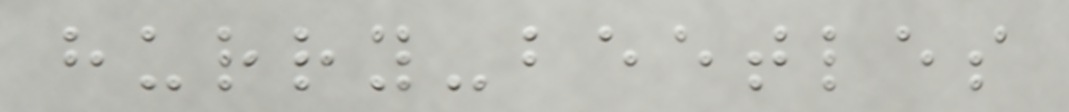hurry-beetles
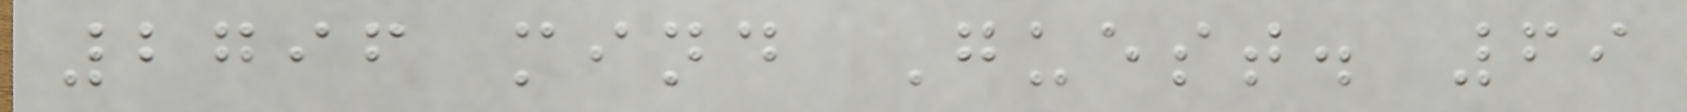2796 mind Guest. 69
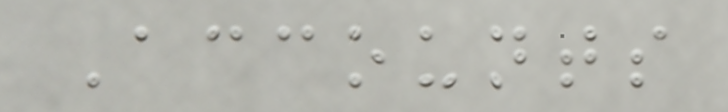Accounts
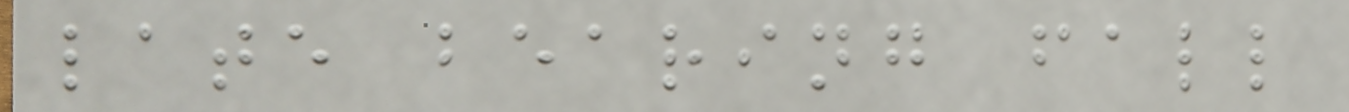late bearing fall
